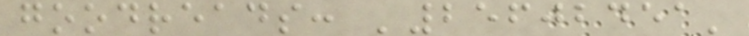goodreads: '25602451'
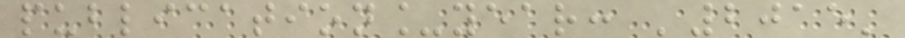publication_year: '2015'
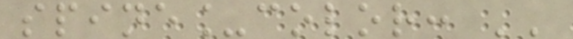spine_color: ''
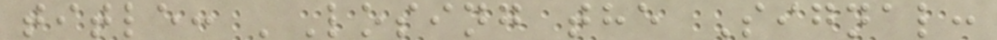title: 'Losing the Signal:
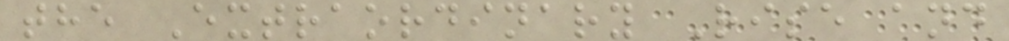the Extraordinary Rise and
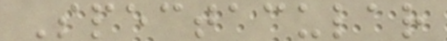Spectacular
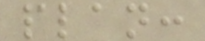plan:
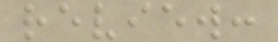review:
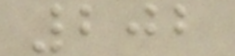202
